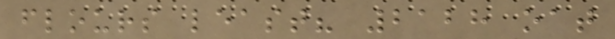flours least? 2128 oat
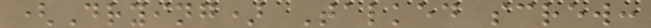(Drying) Talked screw:
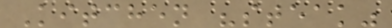Kitchen "steak"
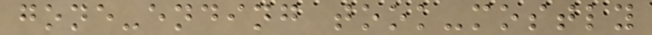gone-ending took-mostly
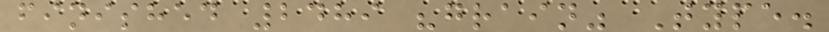finished 2489 "grain" Type.
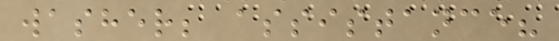washer; assistance?
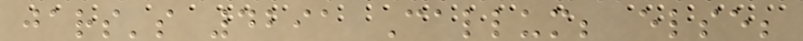jars's 4291 Callum; else;
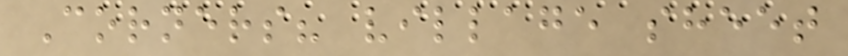Corners? village sheet
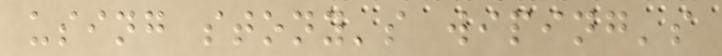using stony's wiping's
